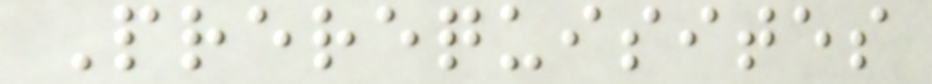Prerequisites
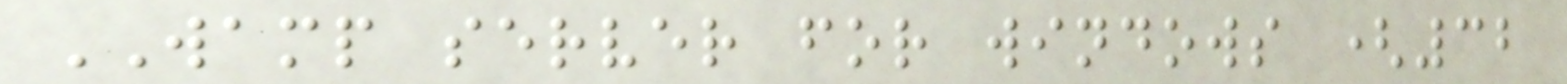WAMP server for windows (32
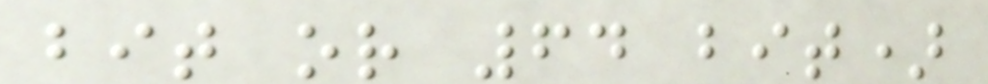bit or 64 bit)
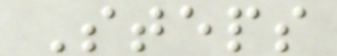Steps
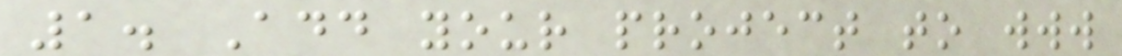1. Add your project to www
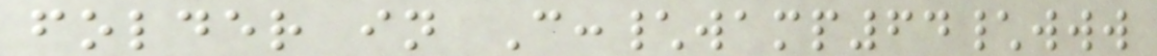folder in C:\wamp64\www
